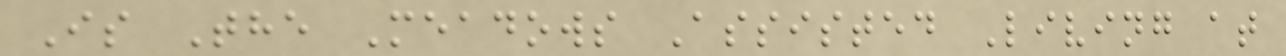Is The Meadows Assisted Living at
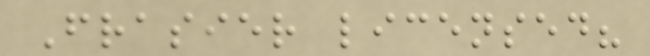Frasier licensed?
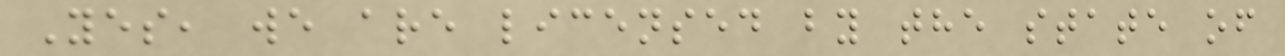Yes, we are licensed by the state of
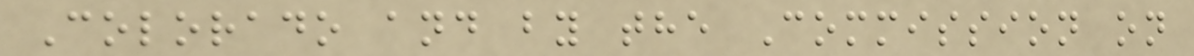Colorado and by the Commission on
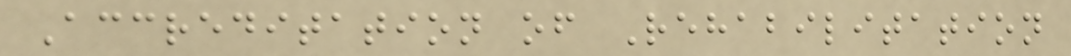Accreditation of Rehabilitation
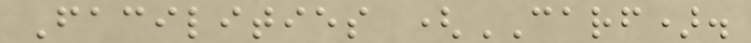Facilities (CARF).
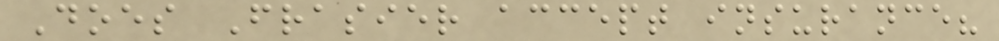Does Frasier accept insurance?
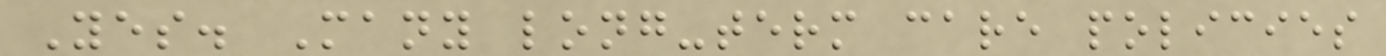Yes. Many long-term care policies
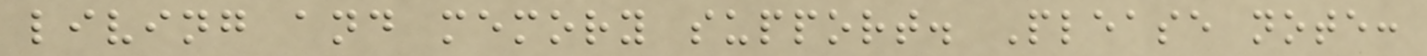living and memory support. Please note:
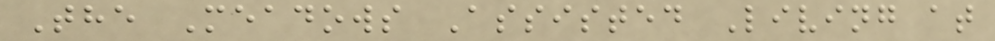The Meadows Assisted Living at
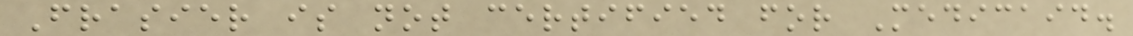Frasier is not certified for Medicaid.
